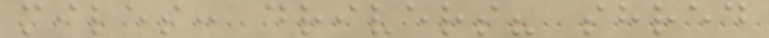miles: drivers? shred
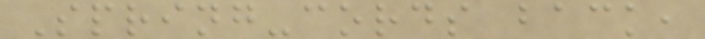Spring-cords back,
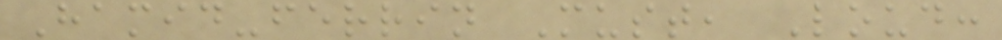Hamid-ferrin Must, Loud:
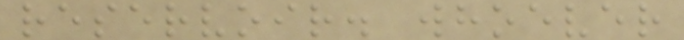reservoir. whoever
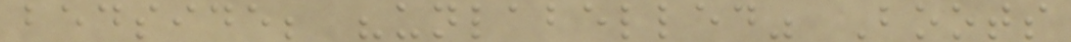bedside; "unlabelled" Boots
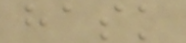hask
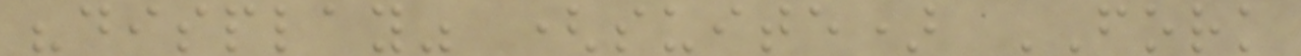"display" (suite) FORK
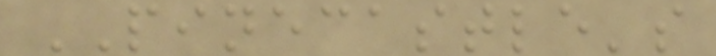PINECASTLE's
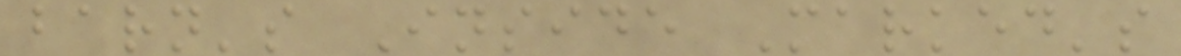barn's Inside Marked's
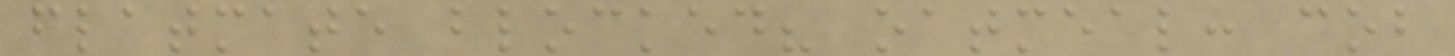flatmate blocked? oatmeal: cob
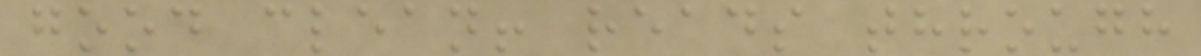good clean! reads through
